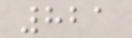821
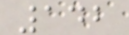142
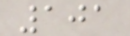101
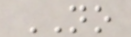NO
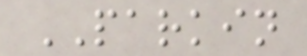PARKIN
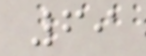69
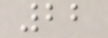22
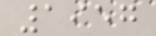1957
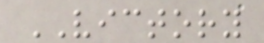VICTORY
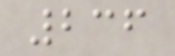236
